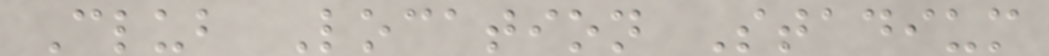Club Location Stadium
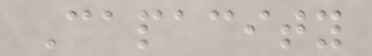Capacity
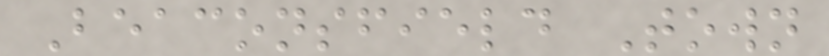Beaconsfield Town
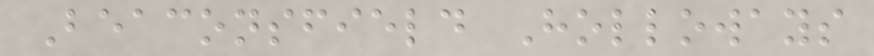Beaconsfield Holloways
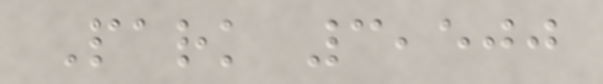Park 3,500
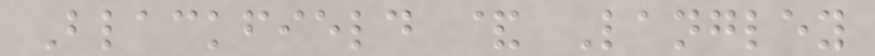Blackfield & Langley
